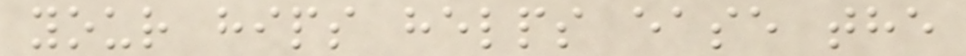your hips helps ease the
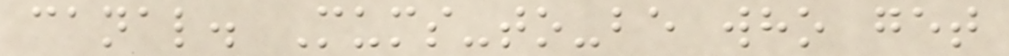canal. Mums-to-be who get
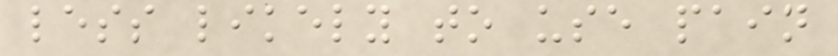less likely to use pain
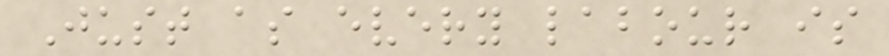Just as every labour is
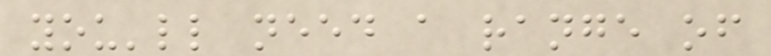you'll need a range of
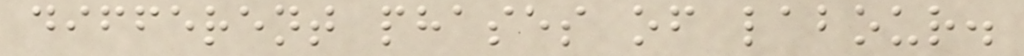different phases of labour.
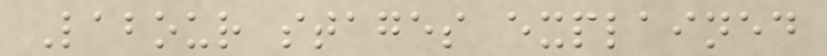Labour stages explained
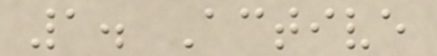1. Active
